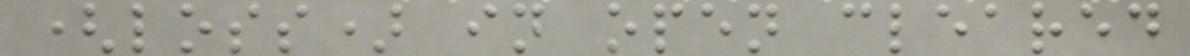(loss) in open cleared
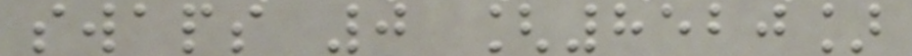swaps 0 [8520]
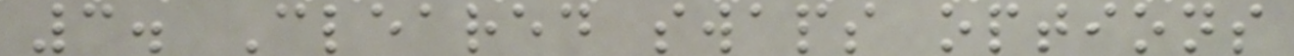3. Cleared swaps options
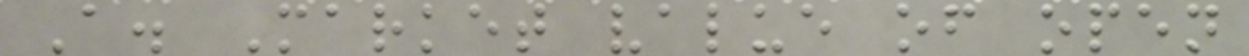A. Market value of open
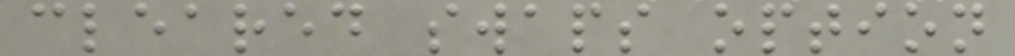cleared swaps option
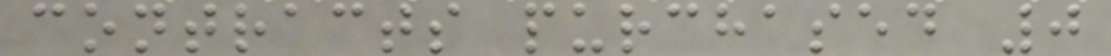contracts purchased 0
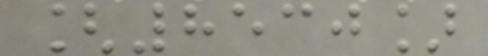[8530]
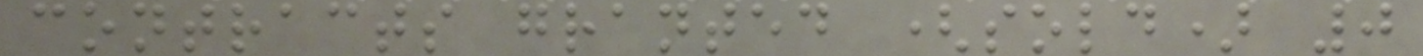contracts granted (sold) 0
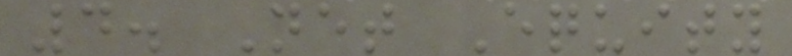4. Net Equity
